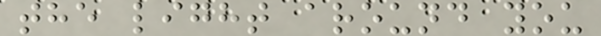the light around you
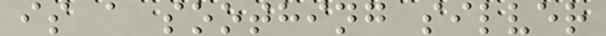is a soothing silver
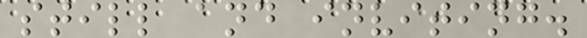still and inviting.
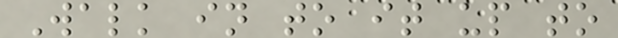Walk in to it up to
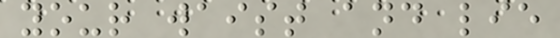your waist and lie
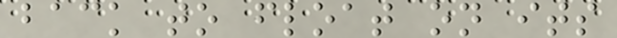back to float on its
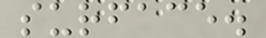surface.
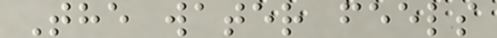The water feels
